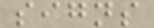signs
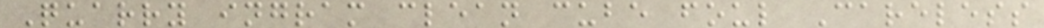Quarry ingram clean cube foul Careless
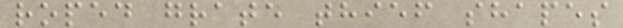roped grate thief shapes
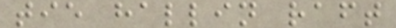tie hallin raft
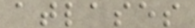atlases
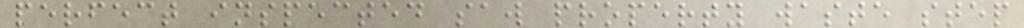perfect inspected saw property waste step
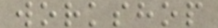workshop
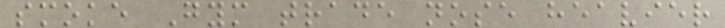smoke Gym trade nose heavier
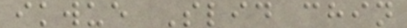ikwue Slid chin
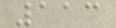113
